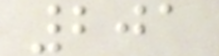201
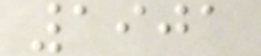1901
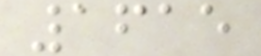1615
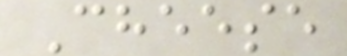Cheese
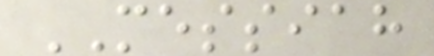MESSIAH
